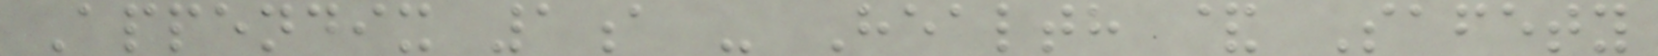Appendix 1a - Health & Safety
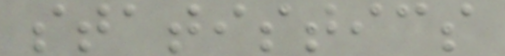statistics
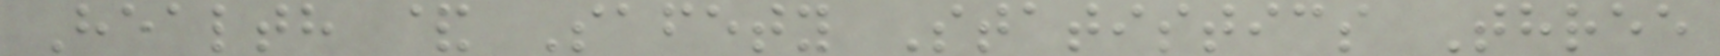Health & Safety Statistics Three
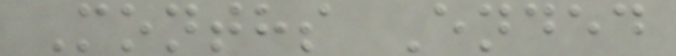Months Ended
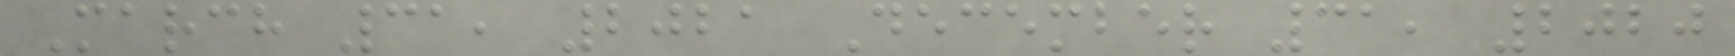March 31, 2021 December 31, 2020
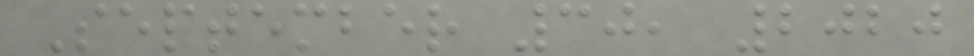September 30, 2020
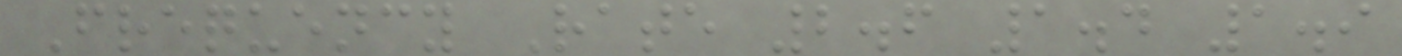Frequency Rate 2.6 1.4 1.9
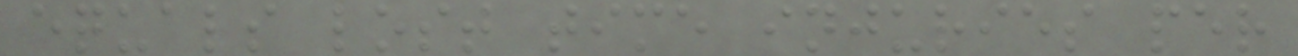equals lost time injuries per
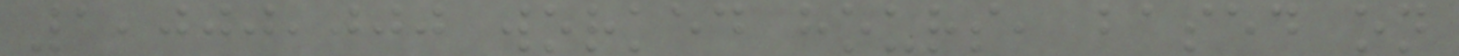1,000,000 worked hours, based on
